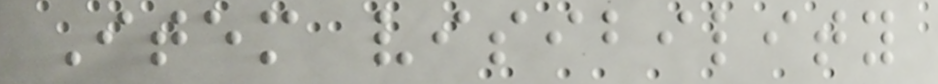Item visibility
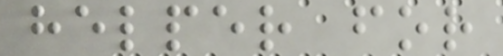helper for
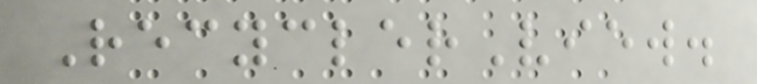RecyclerView.
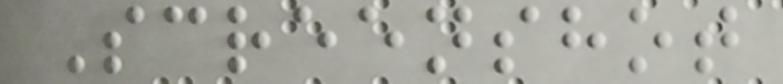Screenshot
